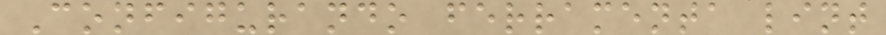Configurando ferramenta lint
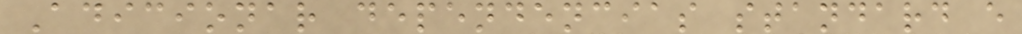Adicionar dependencias standard e
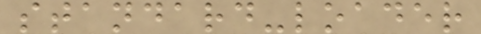standard-loader
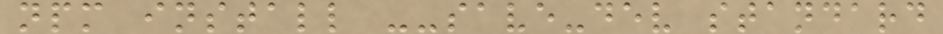npm install --save-dev standard
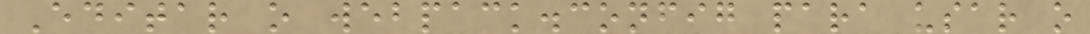Editar o webpack.config para usar o
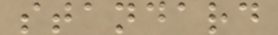standard
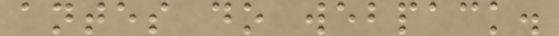antes do webpack.
